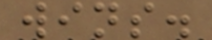wins.
